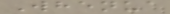Whenua
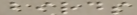birds
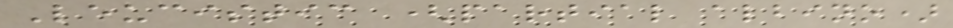Leucistic (partial albino)
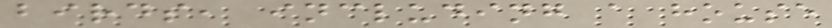birds, including a house
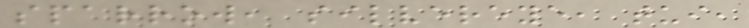sparrow, silvereye, tui,
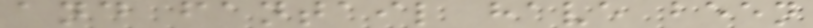and fantail have been
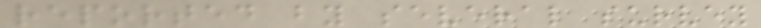reported by several survey
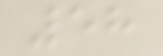58
